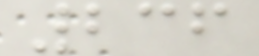236
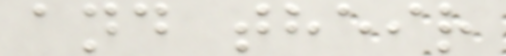and their
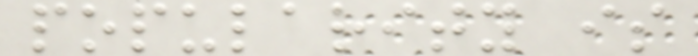popularity is
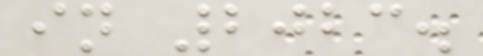in 2023.
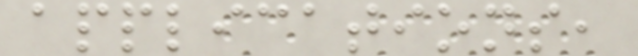applications,
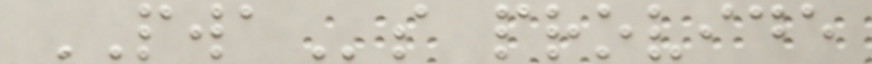PWAs provide
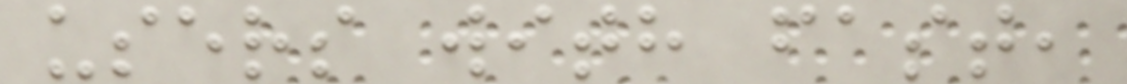users with fast,
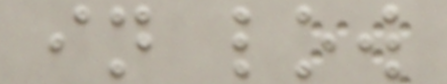in low
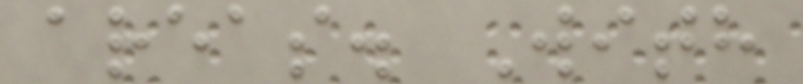areas. With
